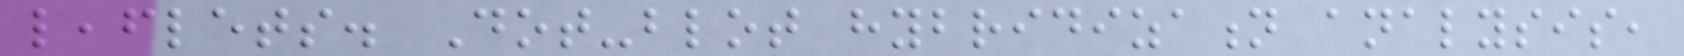leaflets. Dot-blot hybridization analysis,
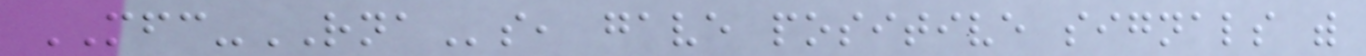MFC-RNAs, gave positive signals with
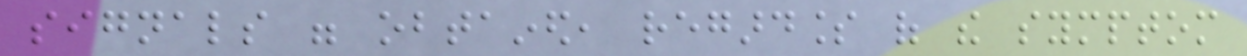signals were obtained, regardless of the symptom
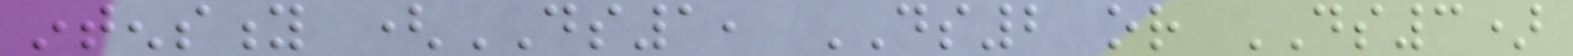intensity (DS1, DS2 or DS3)
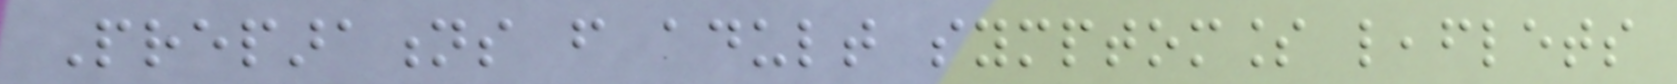Preparations from adult symptomless leaflets
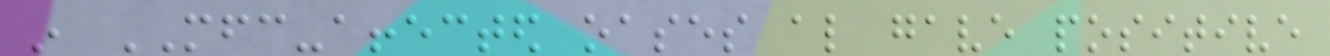in MFC-affected oases also gave positive
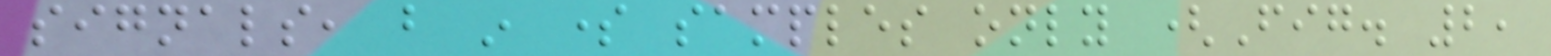signals, but in some samples only (Fig. 2,
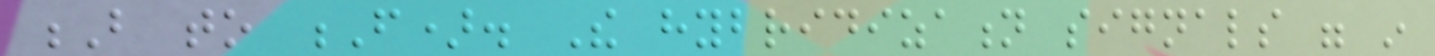B to F). The hybridization signals were in
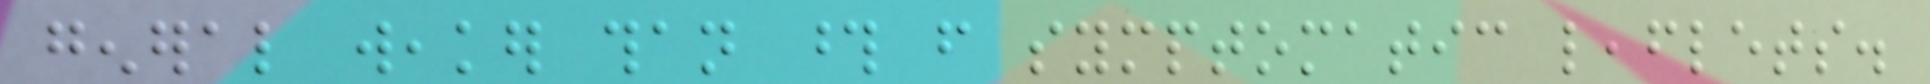general weaker than those from symptomatic leaflets.
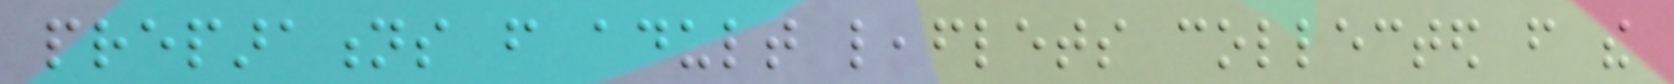preparations from adult leaflets collected from the
